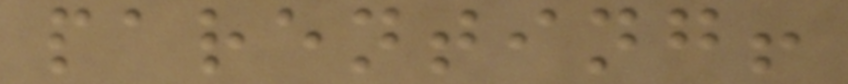parenting!
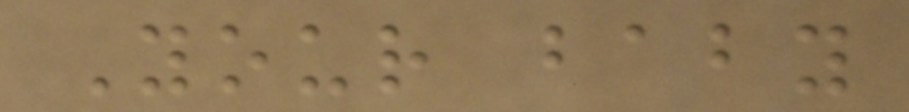Your baby
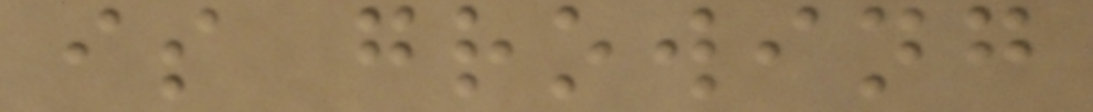is growing
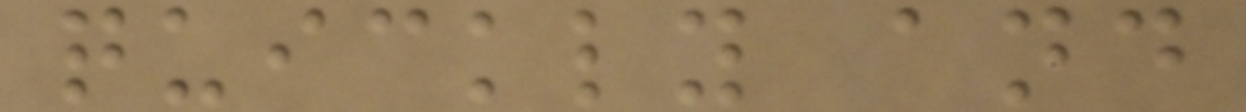quickly and
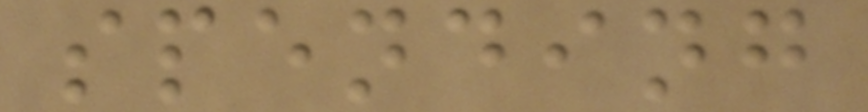spending
